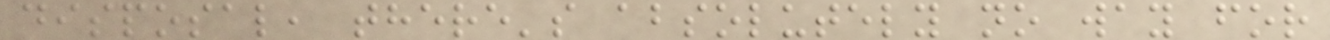disposal, there's absolutely no way for
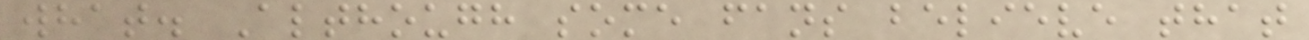what. Although some fans believe that
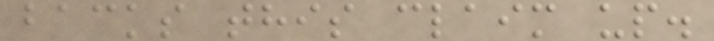backs this claim up.
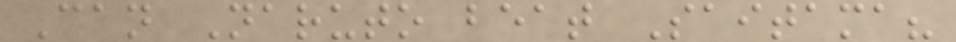Can Naruto beat Saitama?
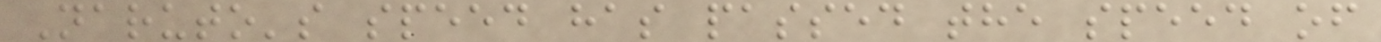Naruto's speed has passed the speed of
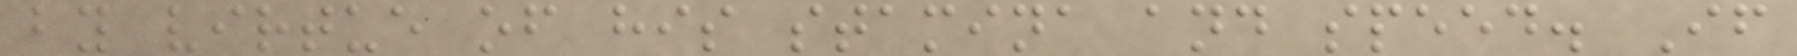by virtue of his stamina and speed. If
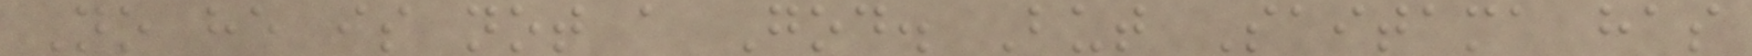No he is not a God. But Saitama has
